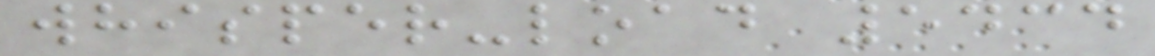whisper-load 5434
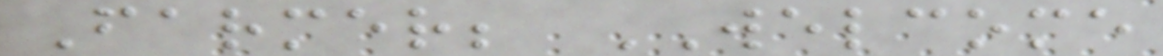Farmer; WELCOME
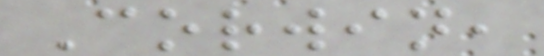Corwin,
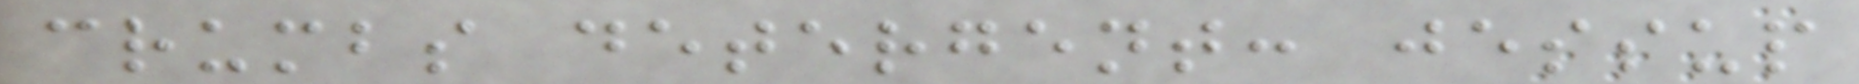crumbs detergent: jessup
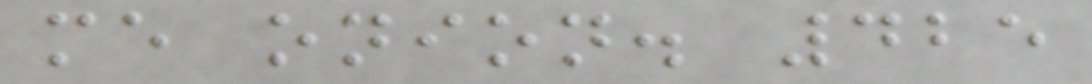me onion. 425
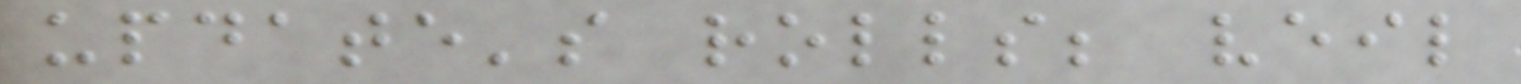update's rolls; veil
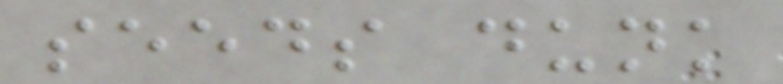seeds dunk
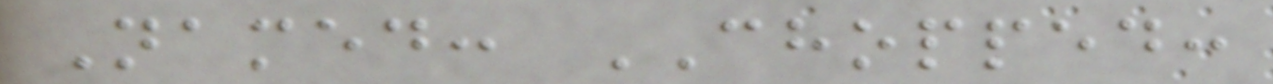Named: CHOPPED:
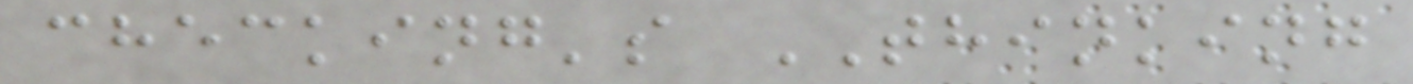checking's THINKING
